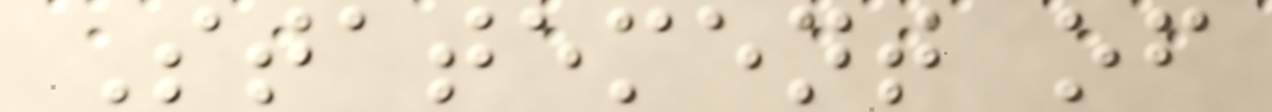Statement of
